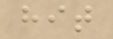hit
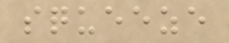squeeze
